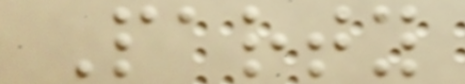Party
